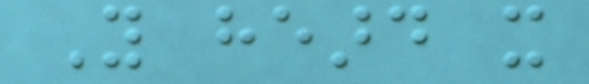You heard it
